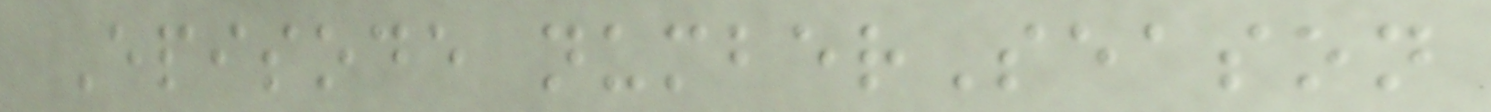Episode numberSeason
